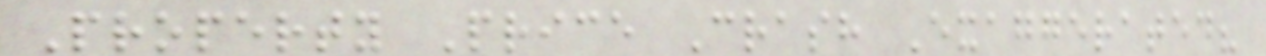Property Price Crash Exaggerated?
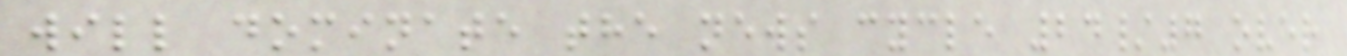will dominate the news cycle 24/7 over
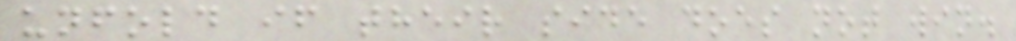unfold if their side does not win.
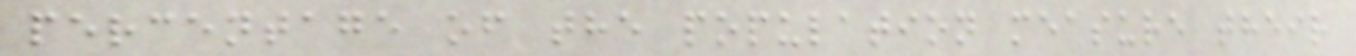percentage of the population measure their
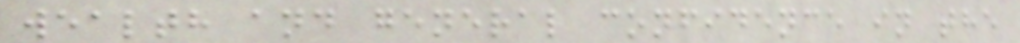wealth and general confidence in the
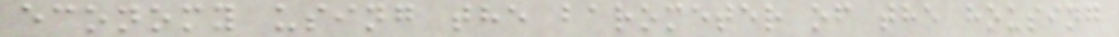economy using the barometer of the housing
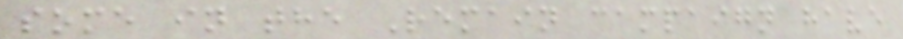some in the Remain campaign have
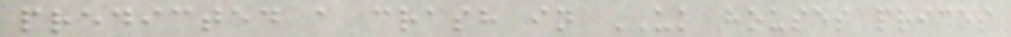predicted a crash in UK houses prices
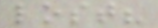lost?
